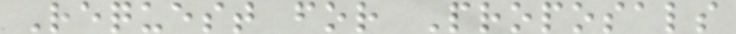Request for Proposals
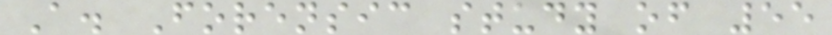A. Forensic study of 55
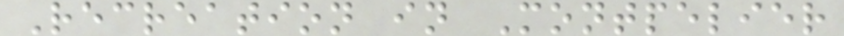Recreation in Montpelier
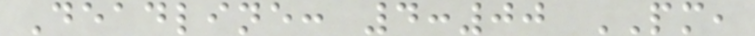Deadline: 4:00 PM,
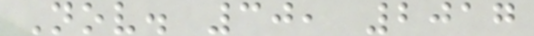Nov. 30, 2017
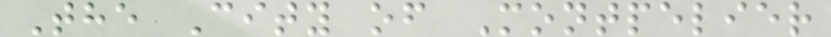The City of Montpelier
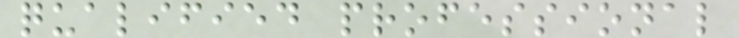qualified professional
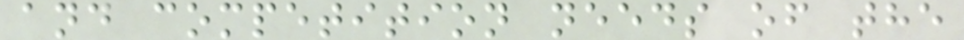and competition needs of the
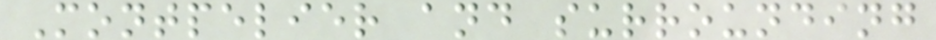Montpelier and surrounding
